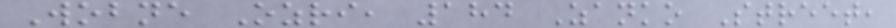Wobne Ozri, 184 Zanko Street,
